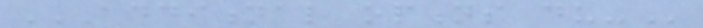ADDITIONAL OPTIONS DU-
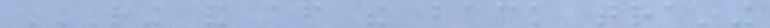RING AND AFTER THE BACK TRAINING
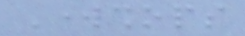Workshops
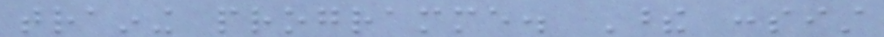training programme. These consist
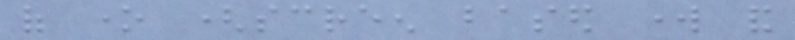of one (screen based work and
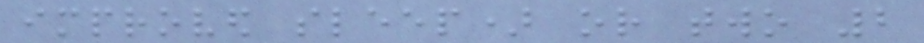improved sleep) or two 2
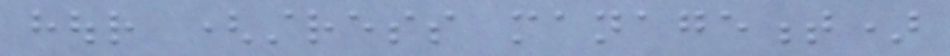hour (stress management)
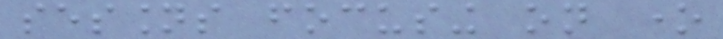sessions focusing on one
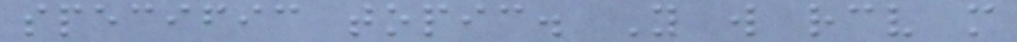specific topic. You will receive more
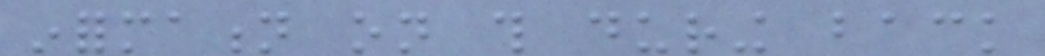information on this during back
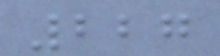227
